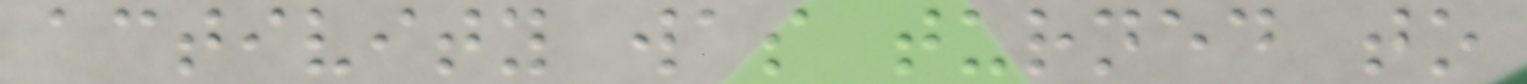activity was turned to
